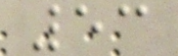53
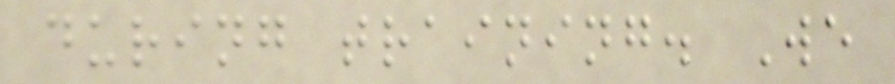during training. We
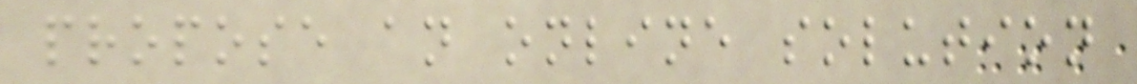propose an online solution
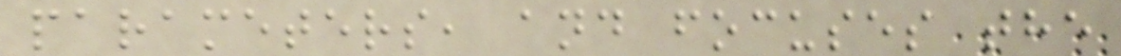parameters, and focuses the
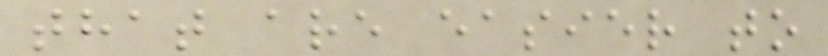that are easier to
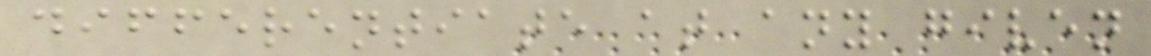differentiate at any given
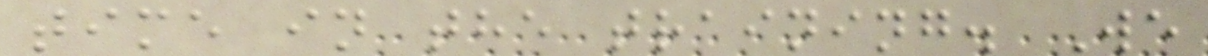time in the training. We
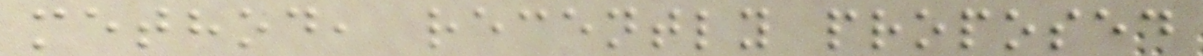method, recently proposed
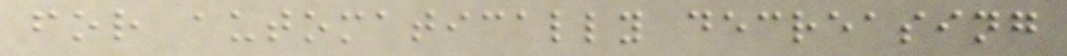for automatically decreasing
